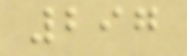297
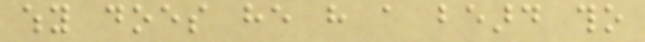why does he have a beard tho
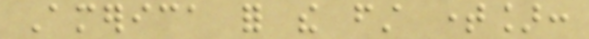America for the first time]:
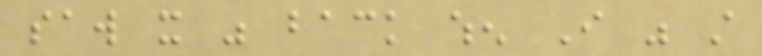saw it was back when I was still
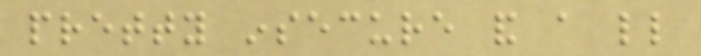pretty insecure and a little
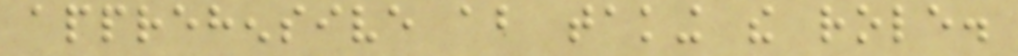apprehensive about taking the role.
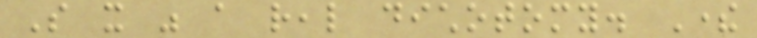So it was a real dichotomy. There
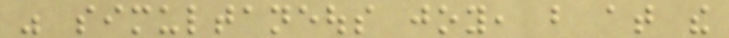was simultaneous joy, but at the
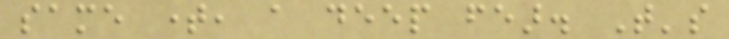same time, a deep fear. That's
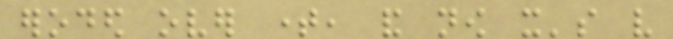eroded over time, and now it's very
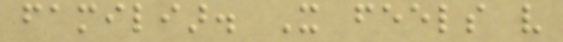familiar. It feels very
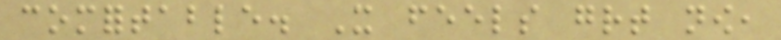comfortable. It feels great now,
